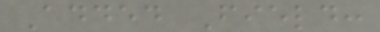Added Field:
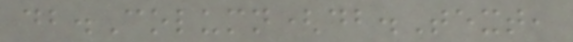db.Column(db.Text,
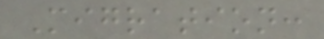Migration:
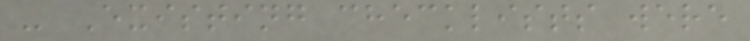- Existing checklists were
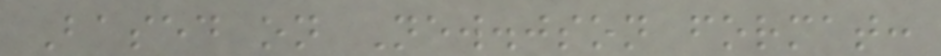Based on New.json format:
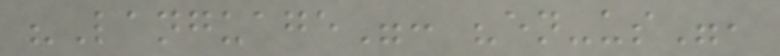"Language": "en-us",
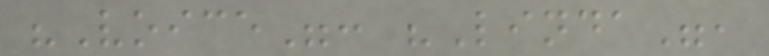"Voice": "Linda",
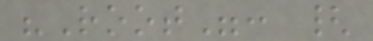"Root": {
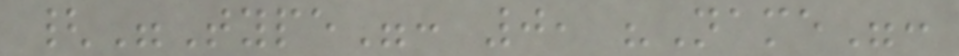{"Type": 0, "Name":
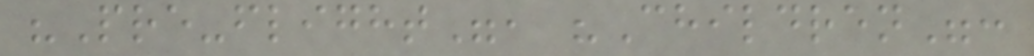"Pre-flight", "Children":
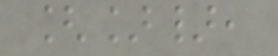[]},
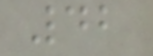42
